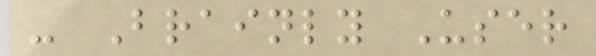- Brainly User
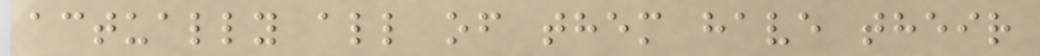actually all of them have their
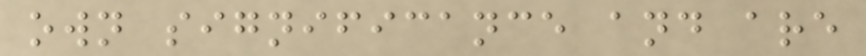own significance and are
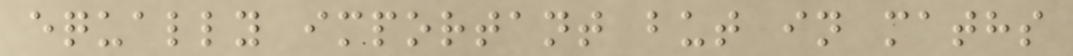equally important but in maths
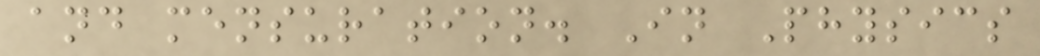and mensuration. In Physics
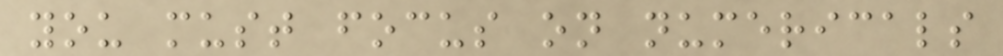you must focus on numericals
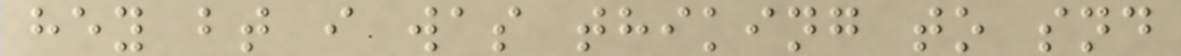hey bt i was thiking to snd
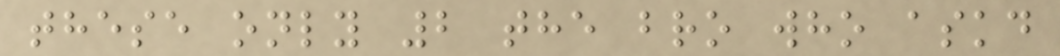these only 2 the bro who askd
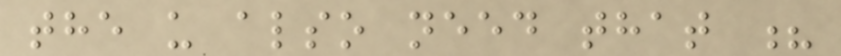the u also need that ?
